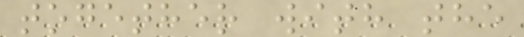together with the
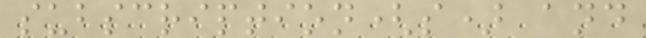subscription(s) and
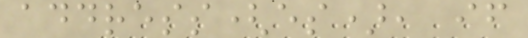address(es), if
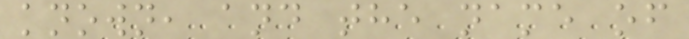known, and the name of
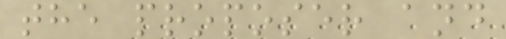the proposer and
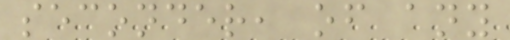seconder, of any
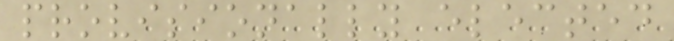provisionally elected
